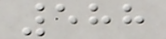588
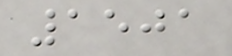1501
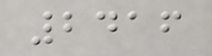2416
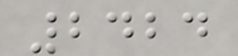2424
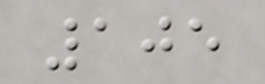105
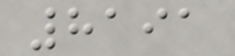8191
